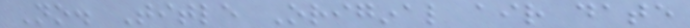No. Title Original air date
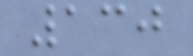130
